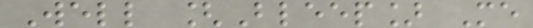Well [Bleep] Me
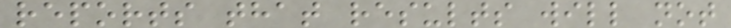reports that results will not
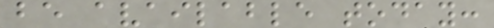be available today:
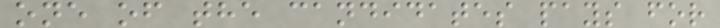one of the candidates pays for
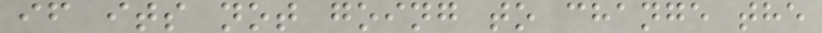if its not going to change the
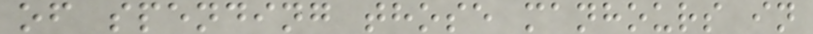of spending those manhours in
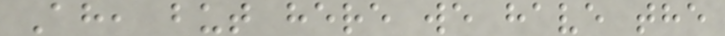Ah, but here we have the
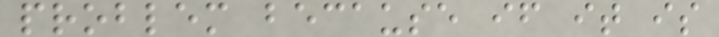problem because if it is
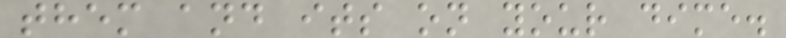them and its on your dime.
